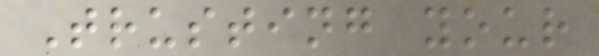Trusting your
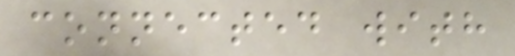connected with
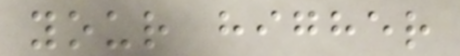your higher
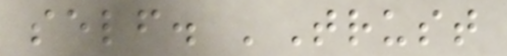self. 'Trust
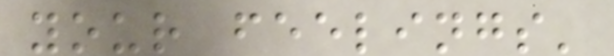your feelings'
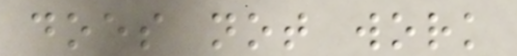does not work
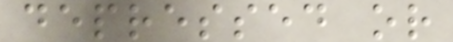depressed or
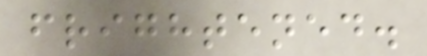frightened.
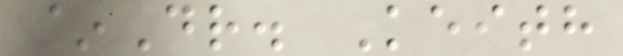~Dr. Keith
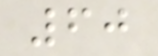60
